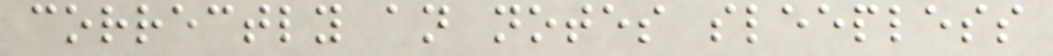correctly an notes sleepless
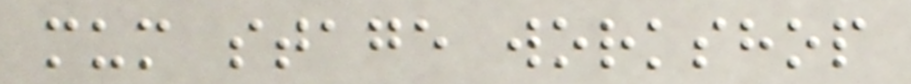mum stage workshop
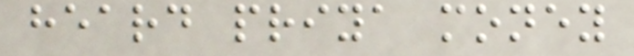heard priya money
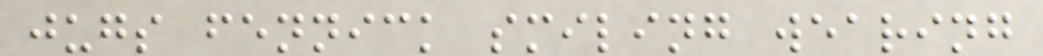jugs fennick smiling wearing
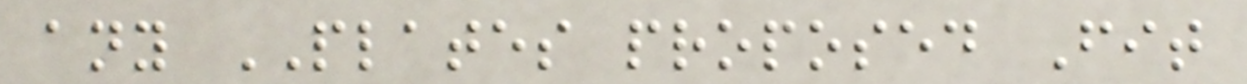any PLATES proposed Fit
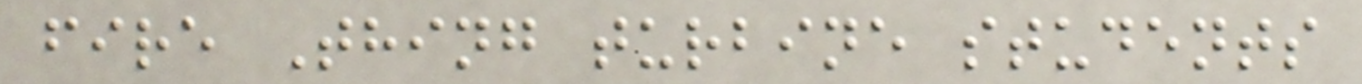fire Thing turbine students
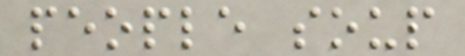people soup
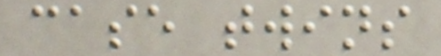case twins
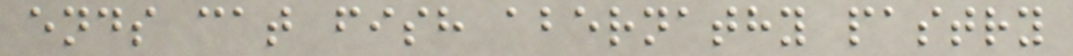ends cat fish abernathy pastry
